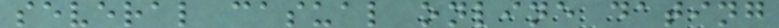several casual online dating
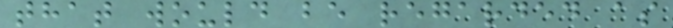that would be regarded as
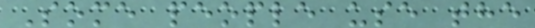Some people use the
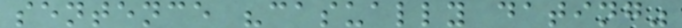sentence "casually dating"
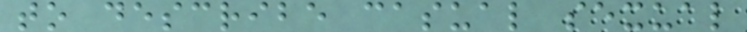to describe casual sexual
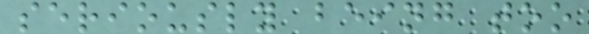seriously being too
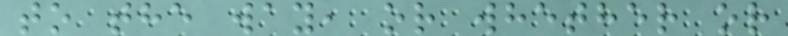to the way, or whether or
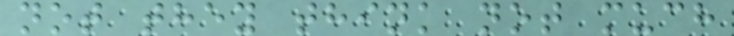not they think not much
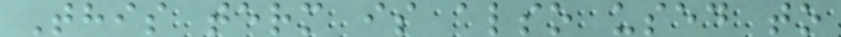This term is also used to
